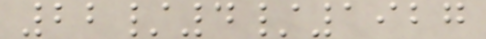22/4/1927
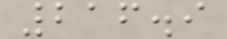216.9
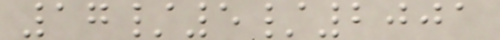17/5/2001
